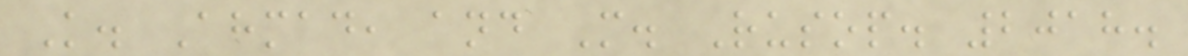K. Ahmad, and M. Rusop. 2018.
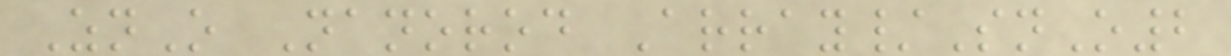ZnO Nanorod Array/SnO2
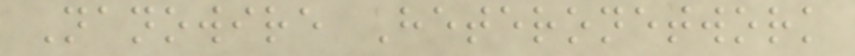Nanowire Heteronetwork
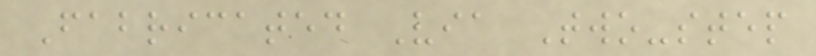Fabricated Via Two-step
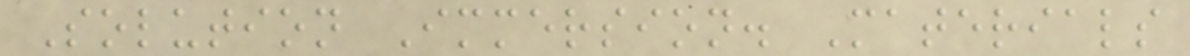Solution Immersion. Materials
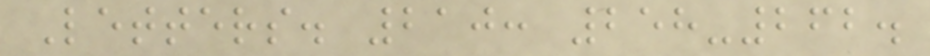Letters. 210: 258-262.
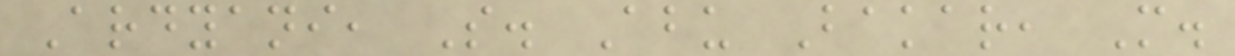Ardyani, S. Abu Bakar, M.
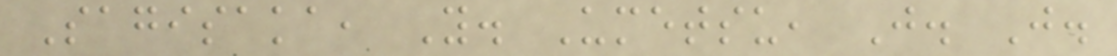Sagisaka, Y. Umetsu, J. J.
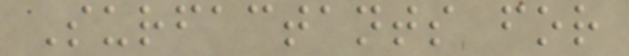Surfactants for
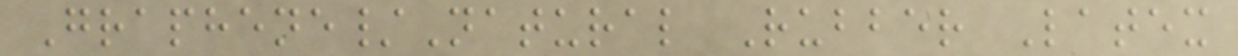Graphene/Natural Rubber Latex
